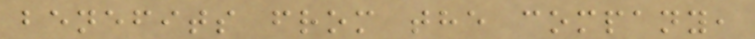benefits from the company,
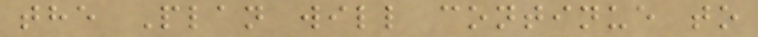the Plan will continue to
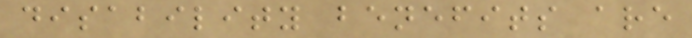disability benefits are
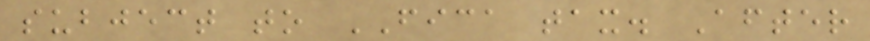subject to FICA tax. After
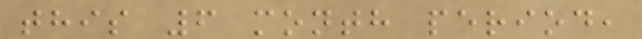this 6 month period,
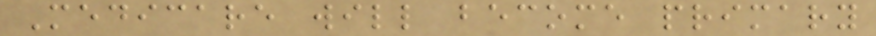Medicare will become primary
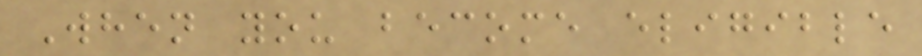When you become eligible
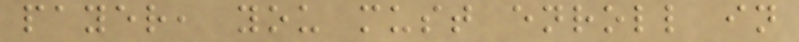payer, you must enroll in
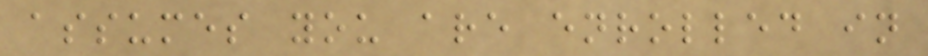assumes you are enrolled in
